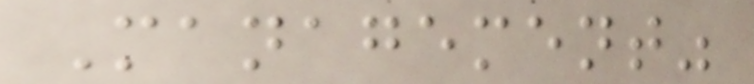Management"
